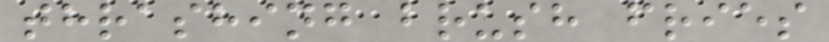thrashing brush fries
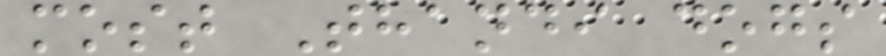most Thandi dogs
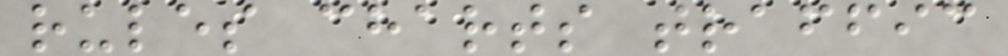rules charts traffic
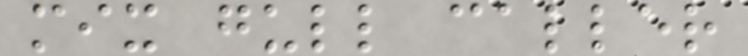mix gull caller
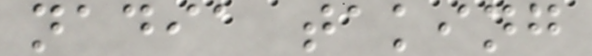nadia taking
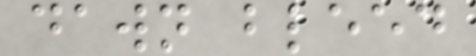dawn bleed
